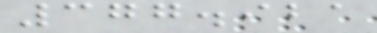377.921
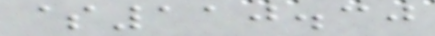$110.30
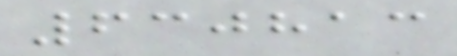630813
